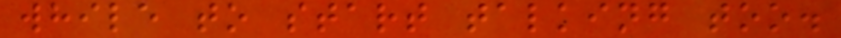while to start talking too.
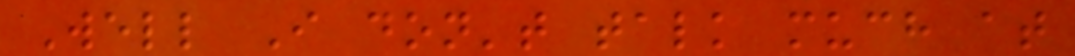Well I don't talk much at
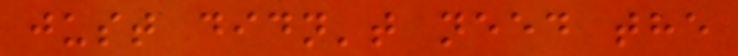just didn't need the
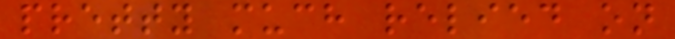pretty much relied on
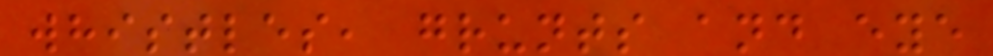whistles, grunts and eye
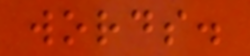words.
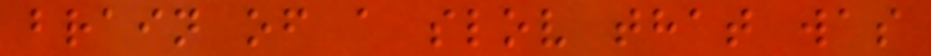brain of a slov that was
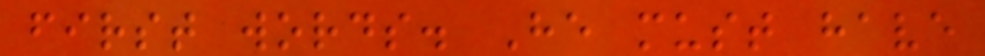first words. He must have
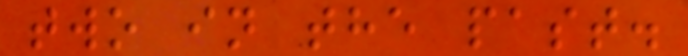two in the past.
